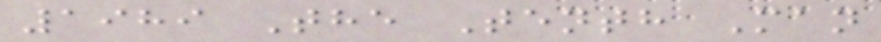1989 The Tenth Man
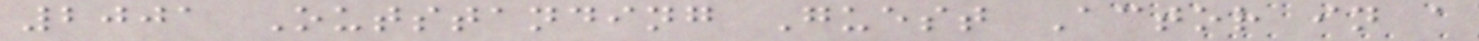2001 Outstanding Guest Actor in a
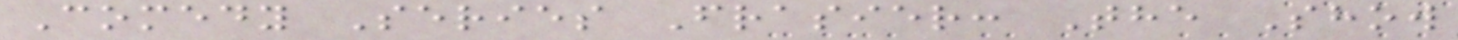Comedy Series Frasier: The Show
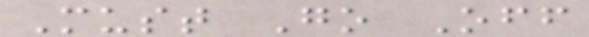Must Go Off
